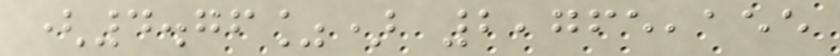(4.76%) 2,765,155
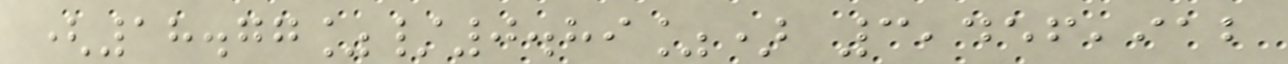(18.77%/0.89%) 3,456,912
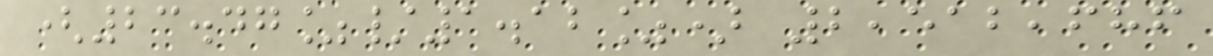(23.47%/1.12%) 2,512,686
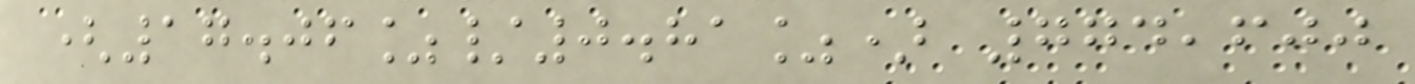(17.06%/0.81%) 774,600
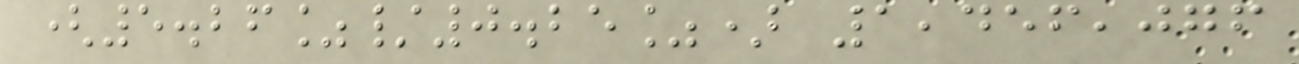(5.26%/0.25%) 1,456,076
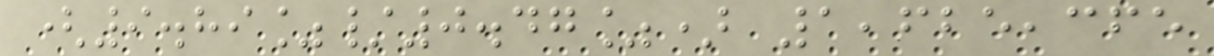(9.89%/0.47%) 1,625,365
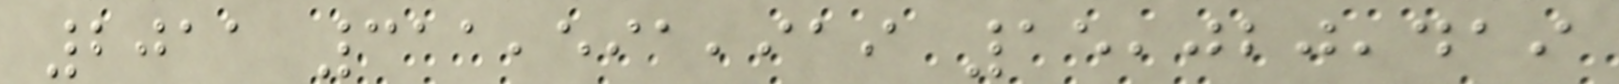2011 311,591,919 15,020,419
